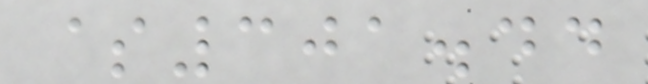$301.44
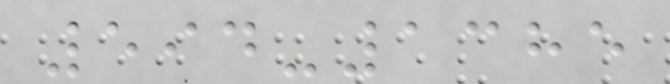594-1385
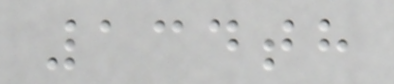134th
